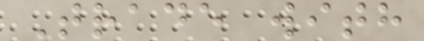Trade with
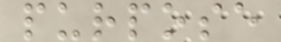purpose
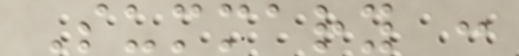Summary :
